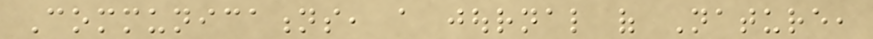Communications, a journal of Nature,
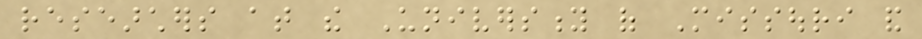researchers at the University of Missouri and
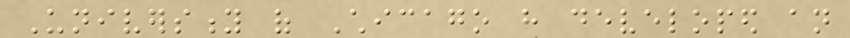University of Chicago have developed an
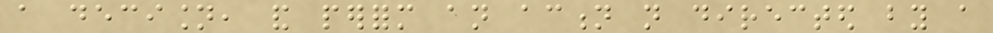a decision, and perform an action not directed by a
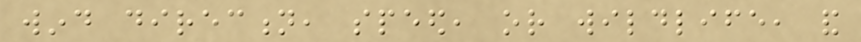wind direction, speed, or wildlife, and
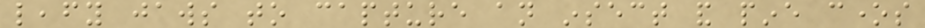leafy jaws to capture an insect and pine cones
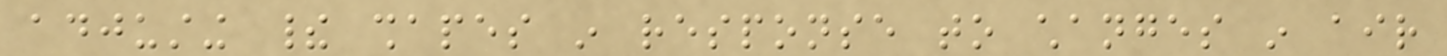adjusting their shapes in response to changes in air
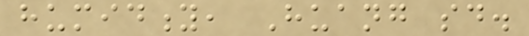humidity, Huang said.
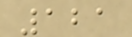121
